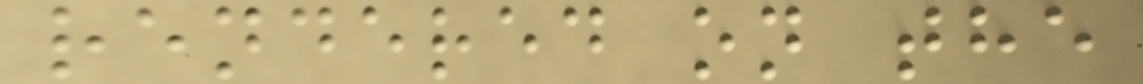rendered on the
